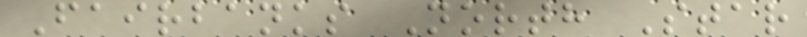Fairbanks North Star
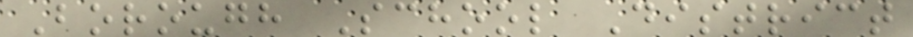Borough School District
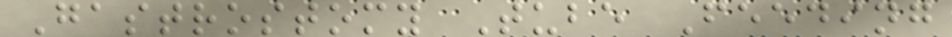Gastrostomy Tube Feeding
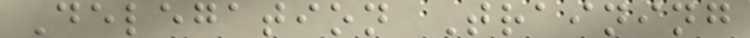Delegation Training
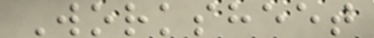Worksheet
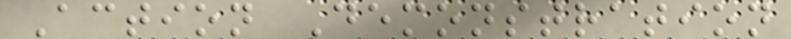Action Demonstration
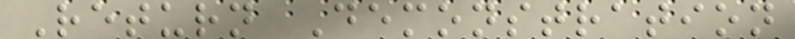Return Demonstration
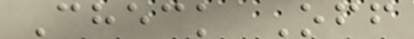Check Off
